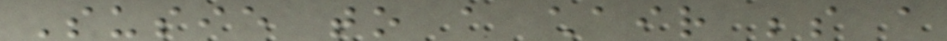Susie to a chair beside a
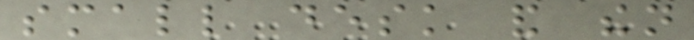small desk and then
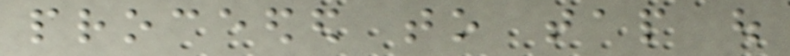proceeded to tap out
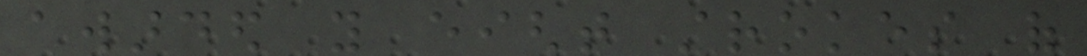awarded you eight strokes of
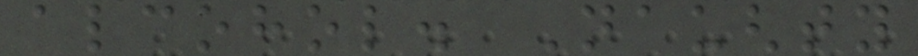alcohol. Naughty
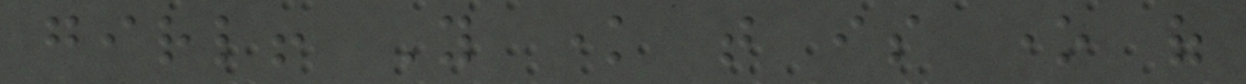girl! You know that is one of
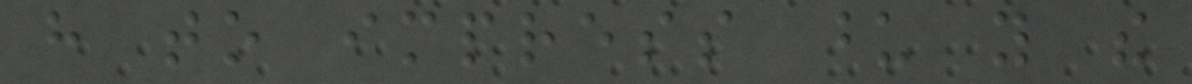have to impress upon you the
